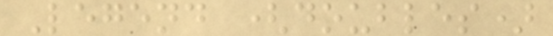Legend (doubles)
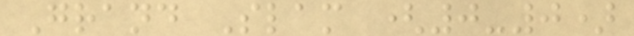Grand Slam (0-0)
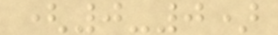(0-0)
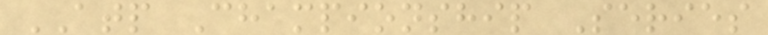ATP Championship Series
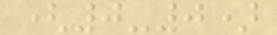(0-0)
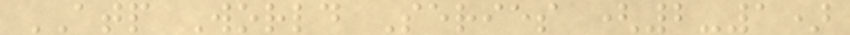ATP World Series (2-1)
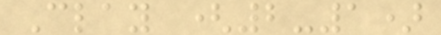Clay (2-1)
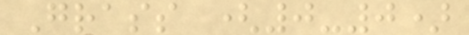Grass (0-0)
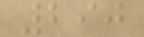290
